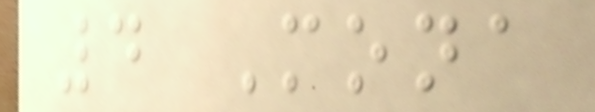4 Mona
